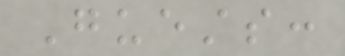Guests:
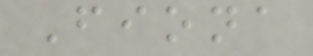Fiona
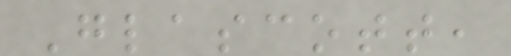Glascott,
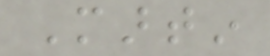Martin
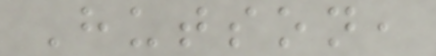Hutson,
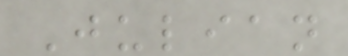Julian
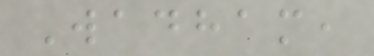Wadham,
